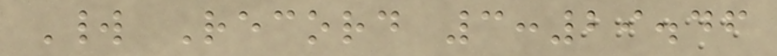World Record 3:29.46
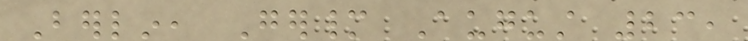Berlin, Germany August 23,
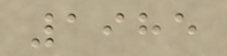1985
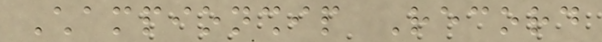Championship Record
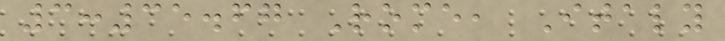3:35.67 Rome, Italy
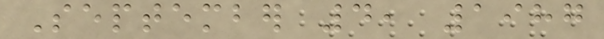September 4, 1987
